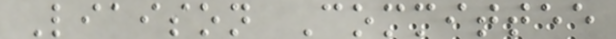Liaison Committee
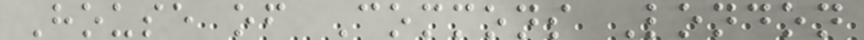House of Commons London
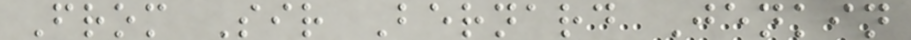From Sir Bernard Jenkin
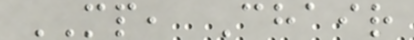MP, Chair
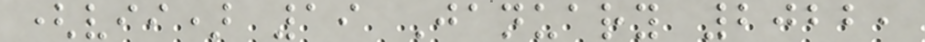(vii) 19 January 2022,
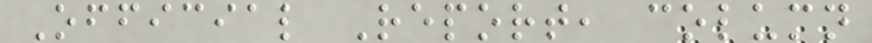Official Report, column
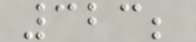323;
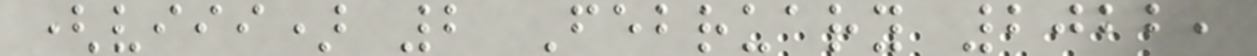(viii) 2 February 2022,
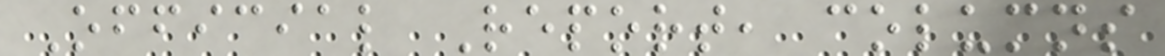Official Report, columns
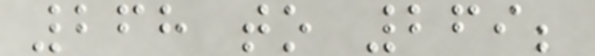268 to 269;
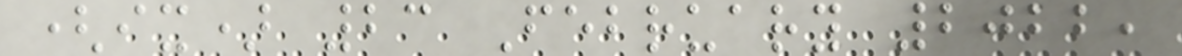(ix) 23 February 2022,
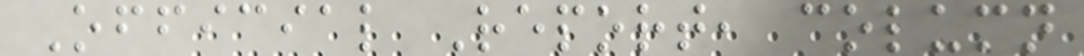Official Report, column
